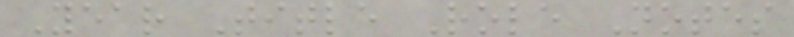Year Title Role Notes
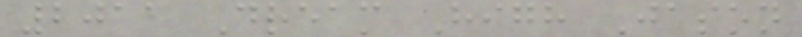2011 Dream High Jason
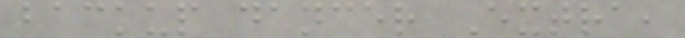backup dancer Extra,
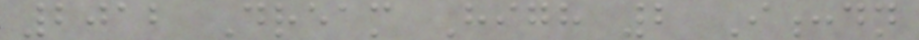2012 Dream High 2 I:dn
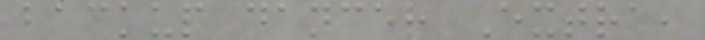backup dancer Extra,
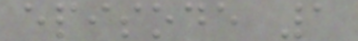episode 1
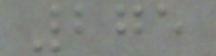275
